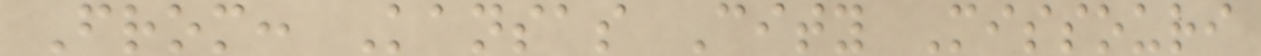From: Kansas City Missouri
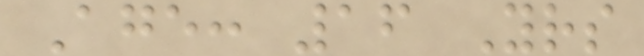Age: 16 Yrs
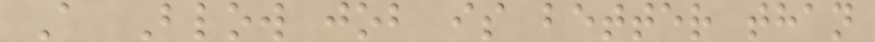A Blow job is better than
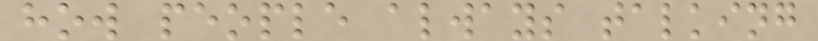how people always talking
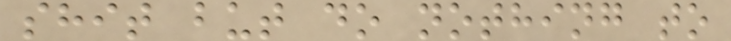shit but do nothing to
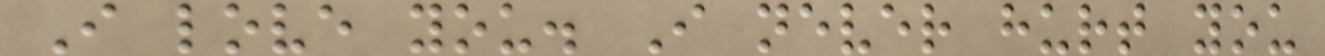I love you. I never hurt you
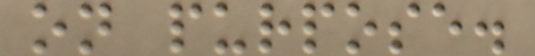on purpose.
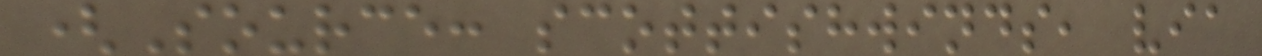(Source: scottishwinds, via
